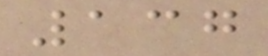137
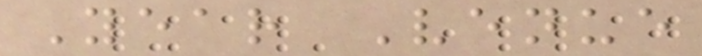Year Venue
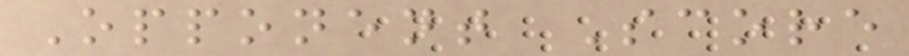Opponent Score
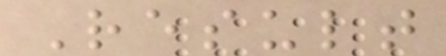Result
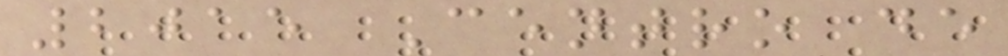2015 Centro de
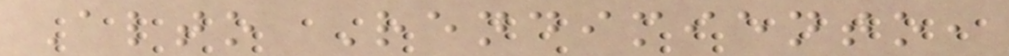Alto Rendimiento,
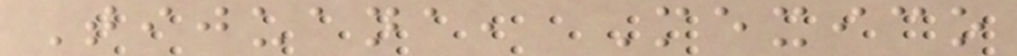Tijuana, Mexico
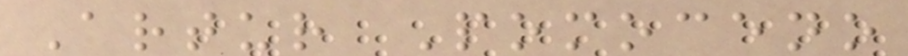Artur Pomoceno
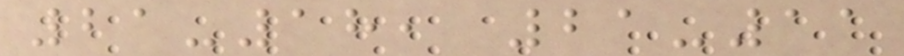21-18, 21-11
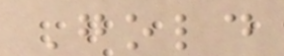Gold
